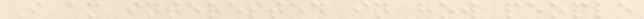I am interested in how people
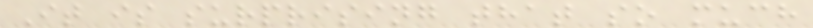It is surprising that so much
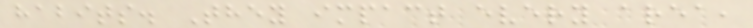habits. They impact every area,
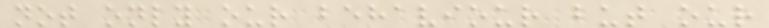not only our behaviour but our
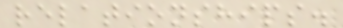relationships.
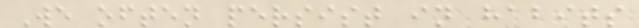We often persist in habits
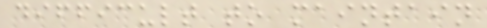difficult to maintain
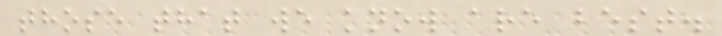those that we know are best.
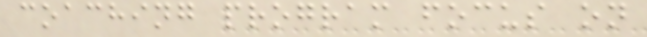coaching program focus on
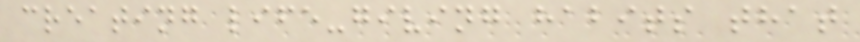creating life-giving habits that
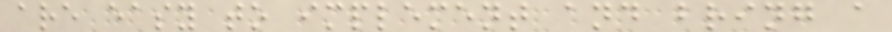are easy to implement and bring a
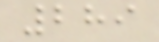289
